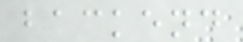backend
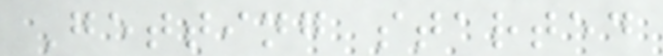Getting started
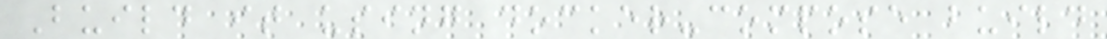Build it using docker-compose build
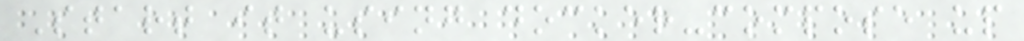Start it using docker-compose up
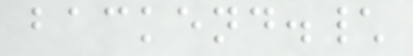backend.\
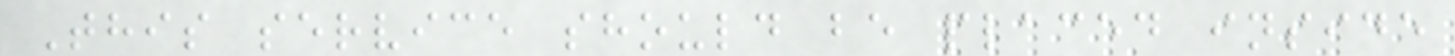This service should be placed inside
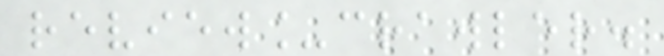review_crawler.
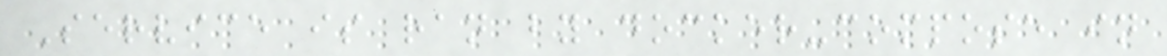Service is ran by docker-compose in
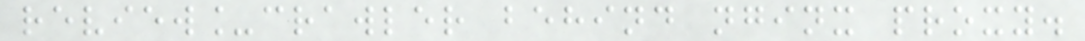review_crawler behind nginx proxy.
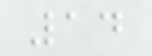14
